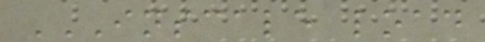INSCALE LOAD
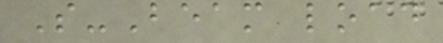S-Beam load
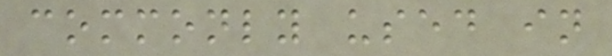commonly used in
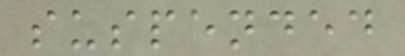suspended
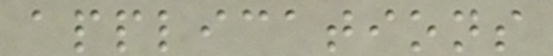applications
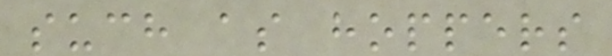such as hoppers
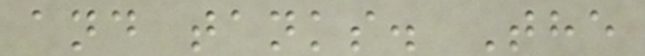and tanks. The
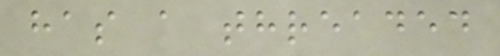has a threaded
